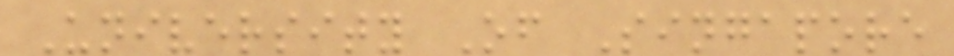University Of Singapore
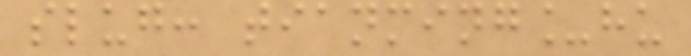slug: tianming_hu
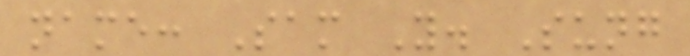name: Sam Y. Sung
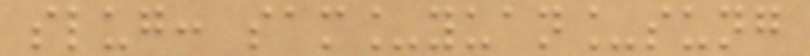slug: sam_yuan_sung
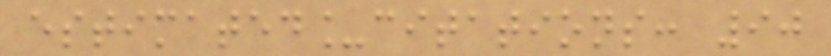estimated_citations: 90
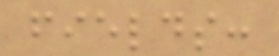fields:
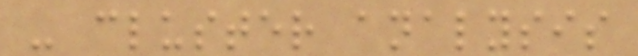- cluster analysis
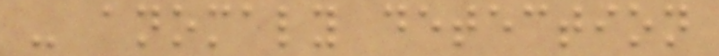- anomaly detection
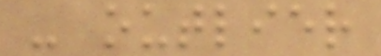- outlier
